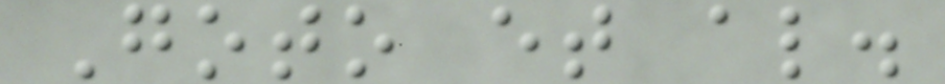Goto et al.
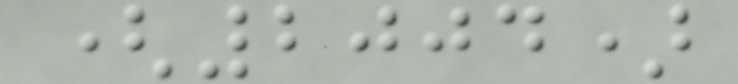(2004)
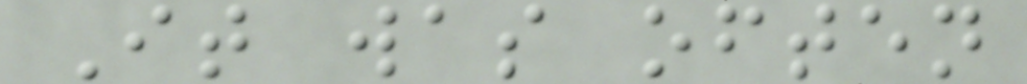It was often
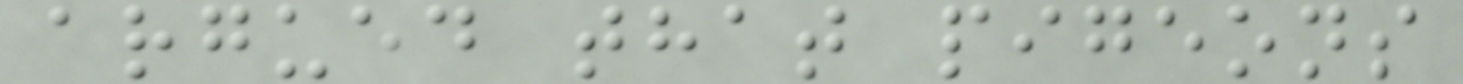argued that pigeons
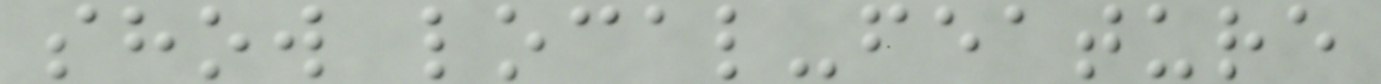show local-feature
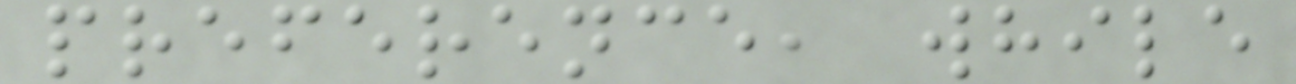preference, while
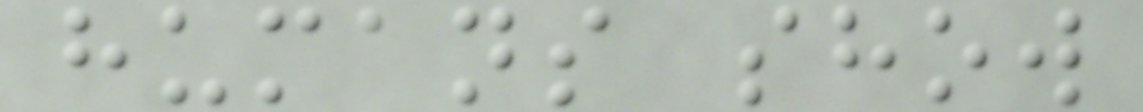humans show
